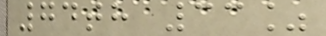74th 33%
